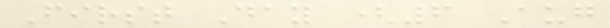First Day (6 Aug
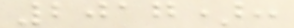2017):
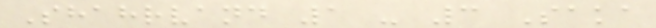Shahrvand 1 - 3 Saka
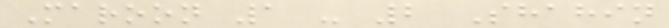Maroon 1 - 2 Shahin
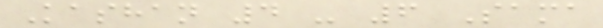Kashan 4 - 6 Sama
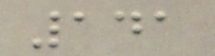141
